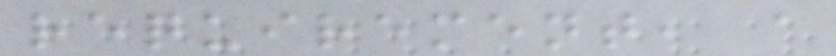requirement, a
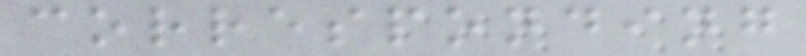corresponding
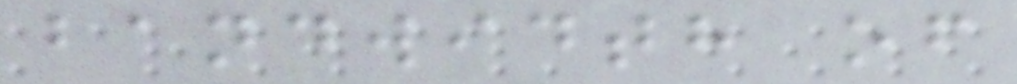bandwidth of
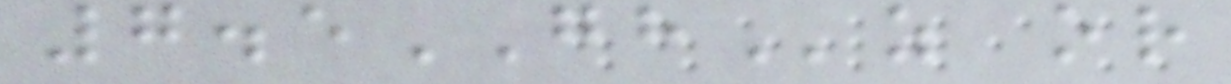7.5GHz or
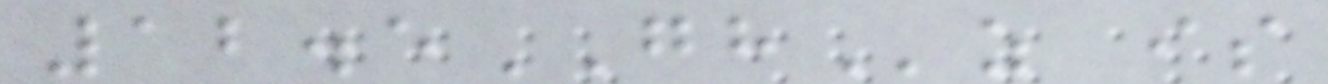12.5GHz is
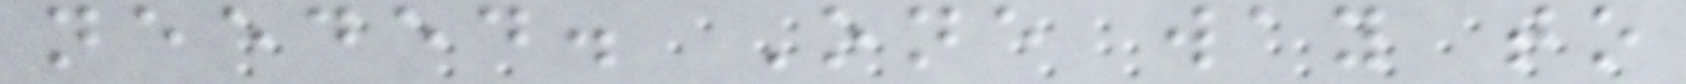needed. One way to
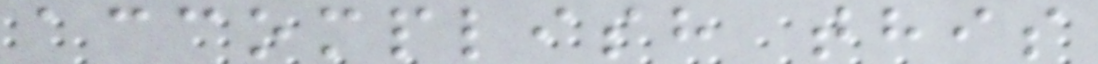accomplish this
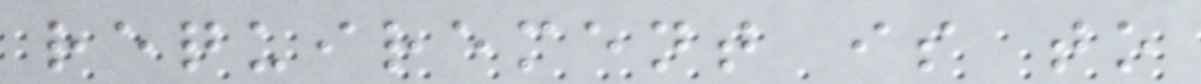requirement is to
